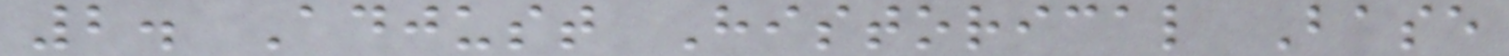2. Adjust Historical Base
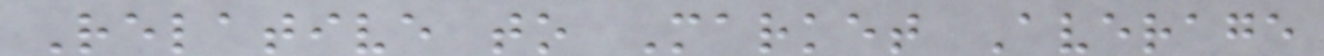Relative to Market Average
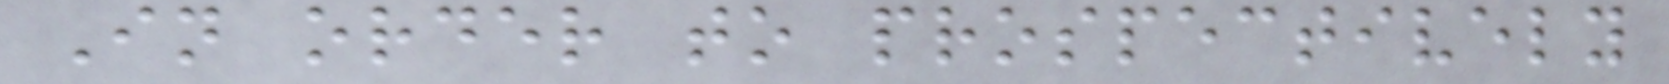In order to prospectively
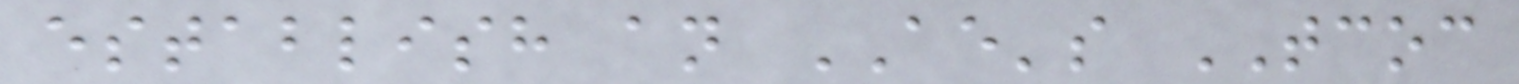establish an AE's TCOC
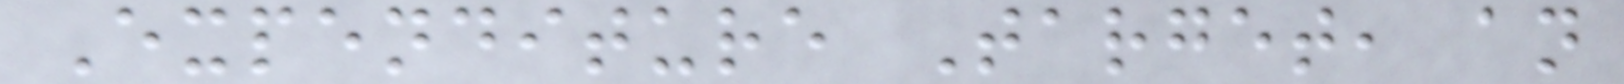Expenditure Target, an
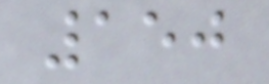150
